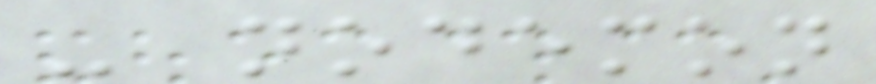- nodemon
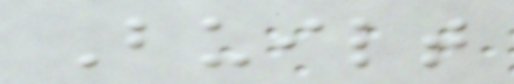Built
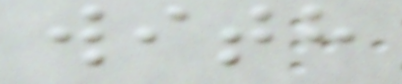with
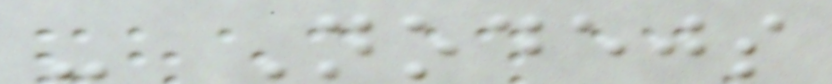- Nodejs
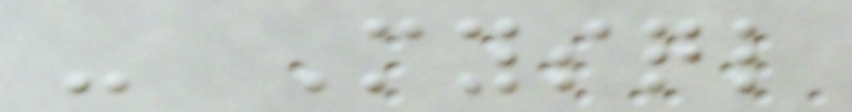- Mysql
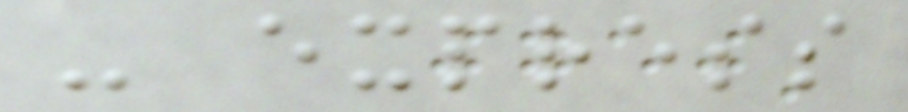- express
